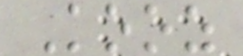Kooz
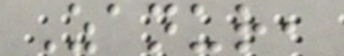Zanur,
